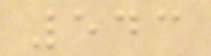543
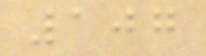107
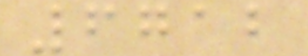6712
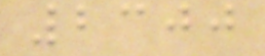2300
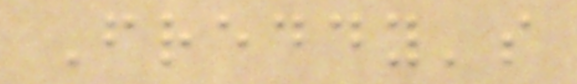Freddy's
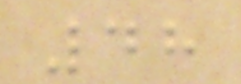48
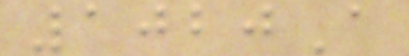1020A
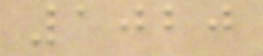1020
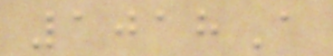1018A
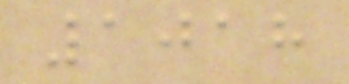1018
